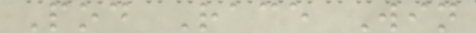Pod Race Win
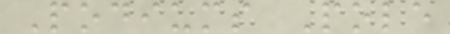Podiums Pole
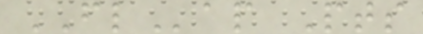FLap Pts
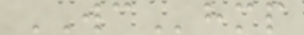WChmp
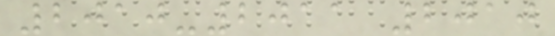2010-2011 2010
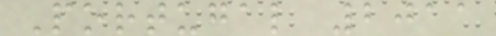Portugal 2011
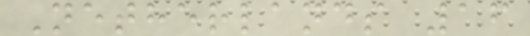Netherlands 16
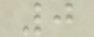0
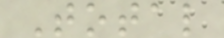Total
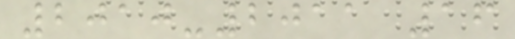2010-2011 16
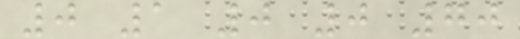0 1 0 0 70
